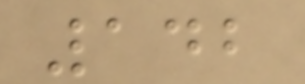142
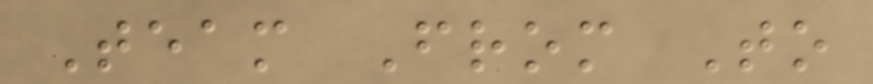Team From To
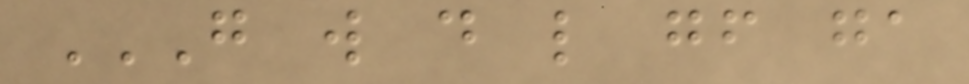G W D L GF GA
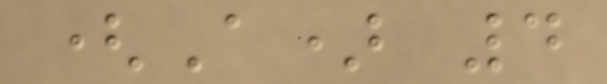(A) 4
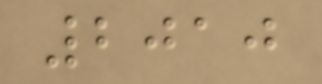2010
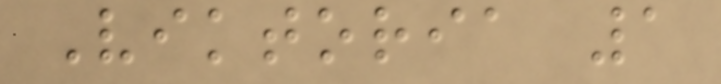Viktoria 1
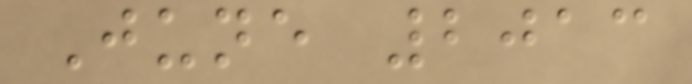June 2013
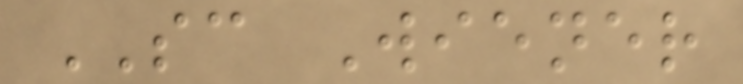SC Wiener
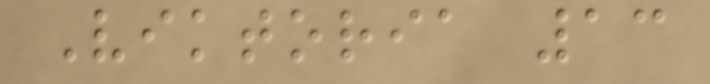Viktoria 13
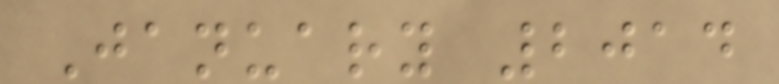January 2014
